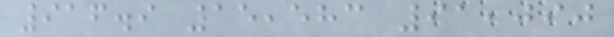916.9 15,583 91,090
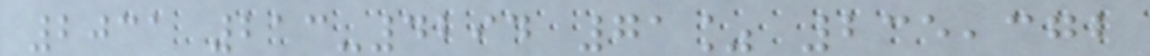2031 213-4294 71% 235,372
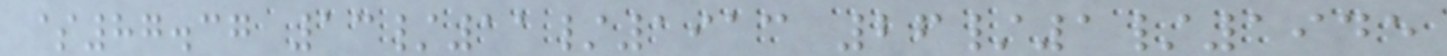$87.37 13/11/1913 26/1/1945
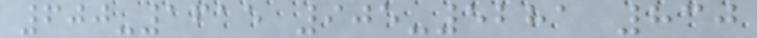600-1615 905-5281 830
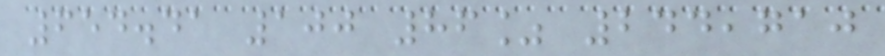654.41 100 86% 244,710
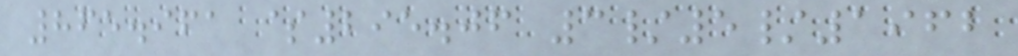865.961 $295.06 3/5/1962
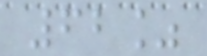62%
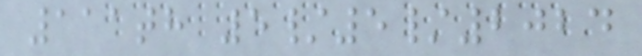111th 5/5/2024
